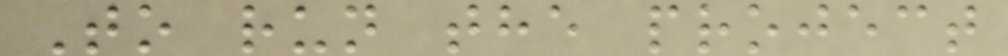To run the project
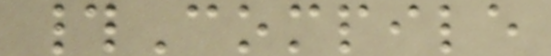#Compile
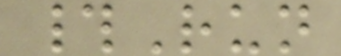#Run
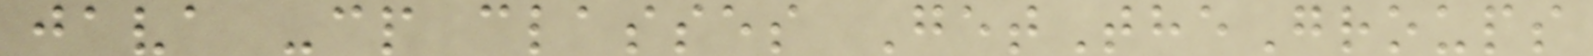java -cp classes GetTheGroups
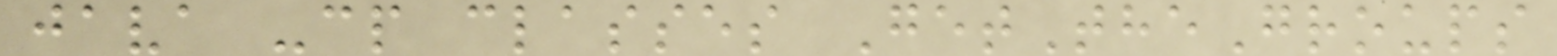java -cp classes GetTheGroups
